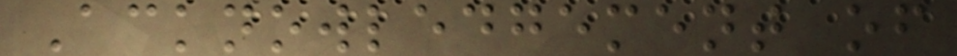Acknowledgement of
